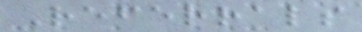Referrals
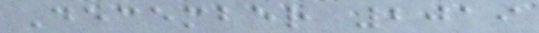December 2019
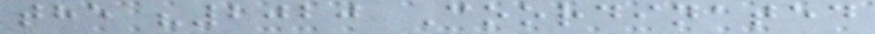the "2020 Coordinated
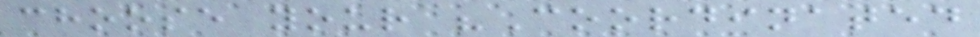choose your "Coordinated
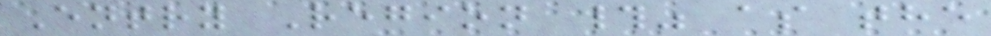Entry Region #" as the
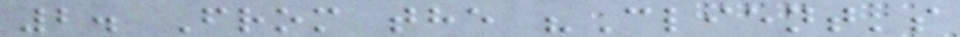2. From the "Client's
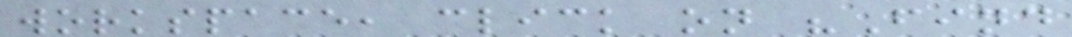workspace, click on "Find
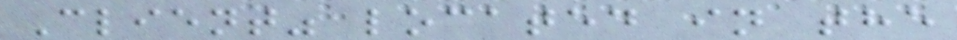Client" located in the
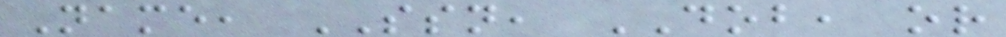Name, SSN, DOB, or
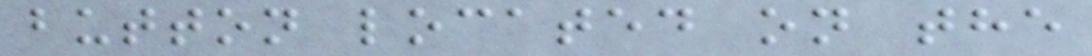button located on the
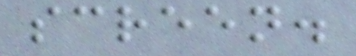screen.
